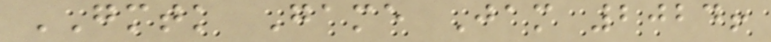GMTK Game Jam 2024!
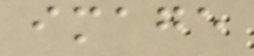image
